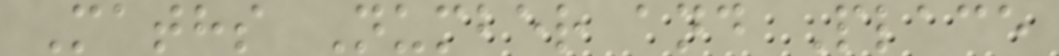Maths Number and Place
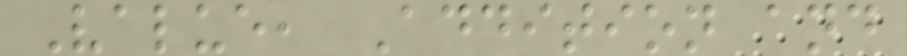Value, Addition and
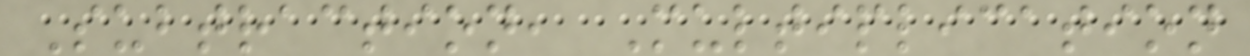Subtraction, Multiplication
